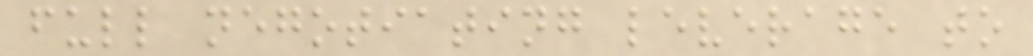full negotiating leverage to
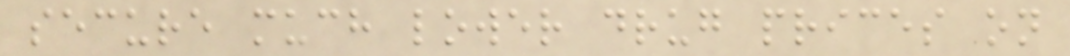secure much lower drug prices on
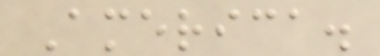America.
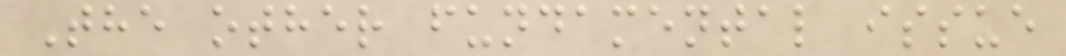The other fundamental issue
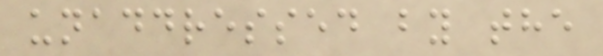unaddressed by the
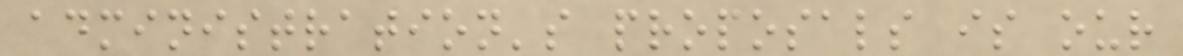administration's proposals is our
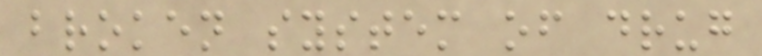broken system of drug
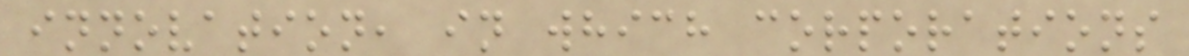innovation, in which corporations
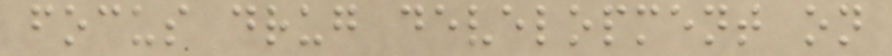focus drug development on
